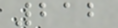212
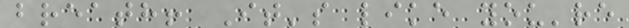breath! It's like you're
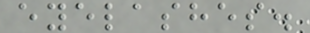eyelashes.
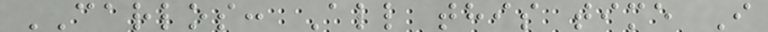CARLOS: All this time I
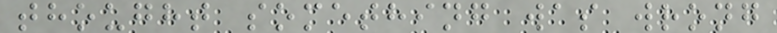thought something was wrong
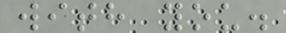with you.
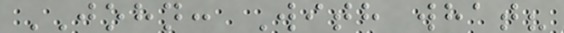JOHN: With what?
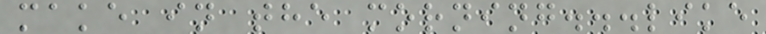make in the morning...like
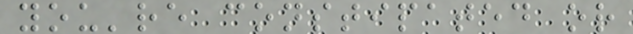you're constipated or
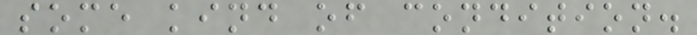some kind of condition.
